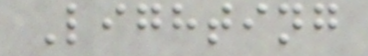Lighting
